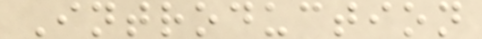Introduction
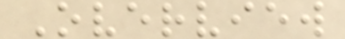Overview
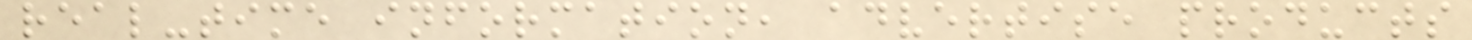real-time information, advertise products
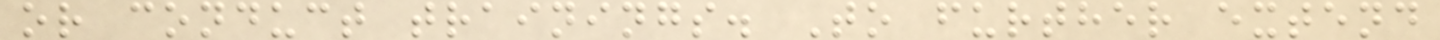or conduct trainings. To further extend
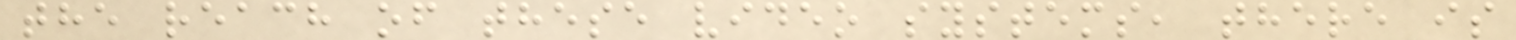the reach of these video systems, there is
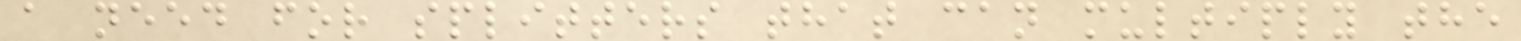a need for splitters that can multiply the
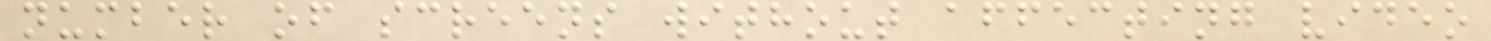number of screens without affecting video
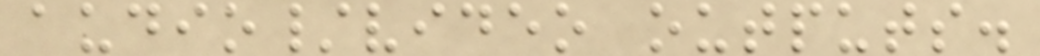audio/video outputs.
